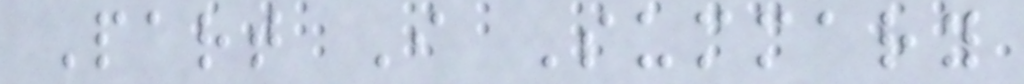Part I Summary
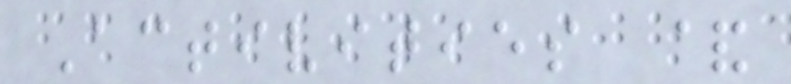Activities &
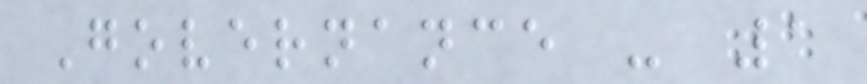Governance - 1
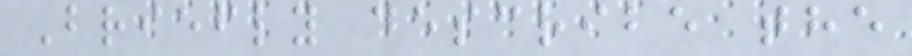Briefly describe the
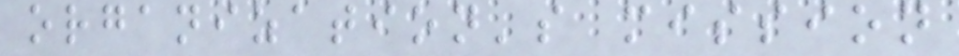organization's mission
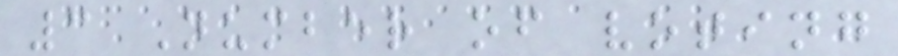3 Number of voting
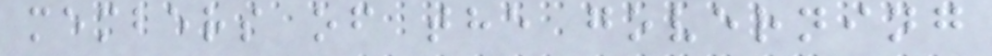members of the governing
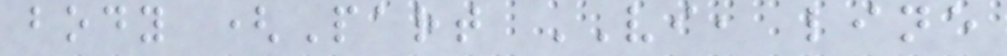body (Part VI, line
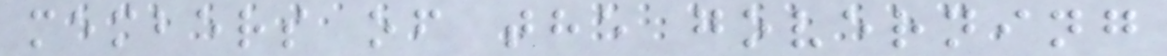members of the governing
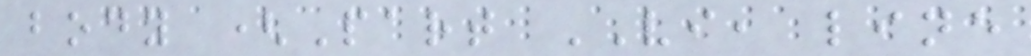body (Part VI, line
